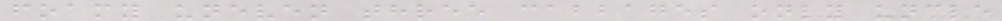foamy uneven three cabbages only uncle
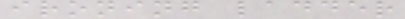ironing ladder
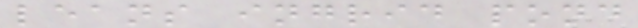leans ingrid pond
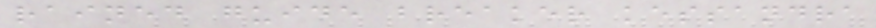rained guide breaker kessandra
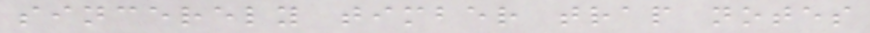sincerely timber trap notes
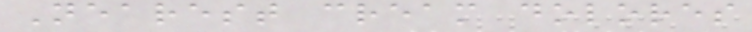Nearest cream dolores
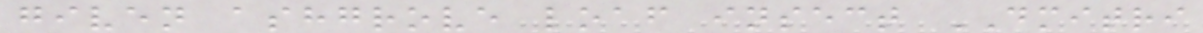given ashgrove loaf insect DMITRI
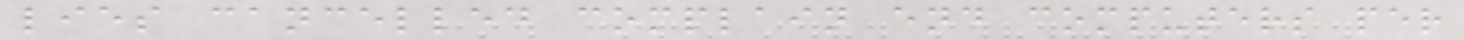lies cancelled complain end computers per
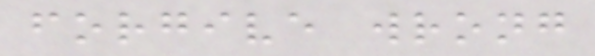forgive wrong
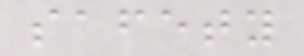safety
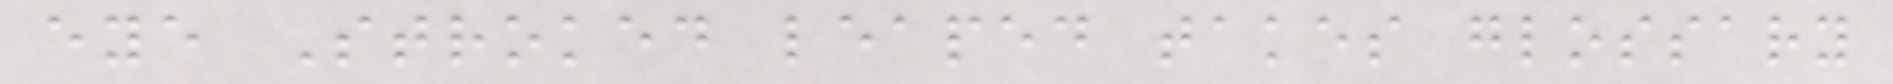eye Stroked leaped takes glossary
